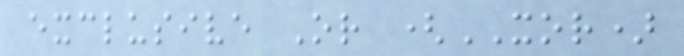exclusive Or (XOR)
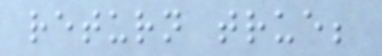return true;
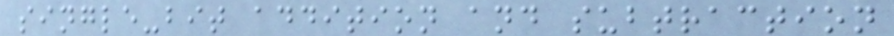single-bit addition and subtraction
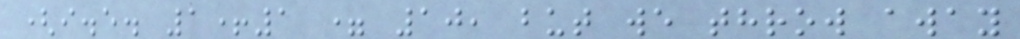(i.e. 1+1 = 10, but we throw away
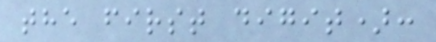the first digit):
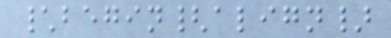\begin{align}
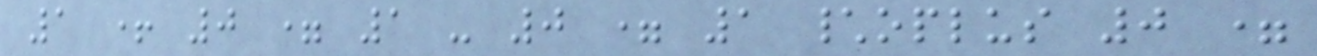1 + 0 = 1 - 0 = 1 \oplus 0 =
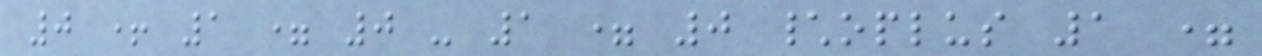0 + 1 = 0 - 1 = 0 \oplus 1 =
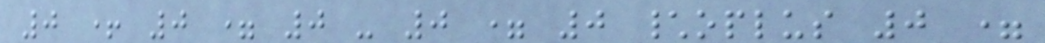0 + 0 = 0 - 0 = 0 \oplus 0 =
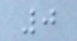0
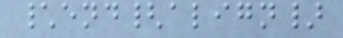\end{align}
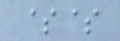$$
